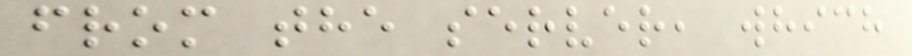from the server, which
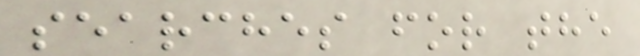searches for the
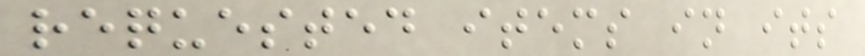requested items in its
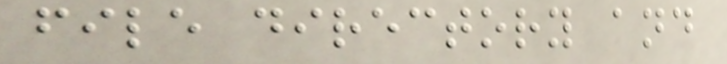file directory and
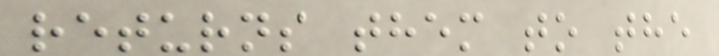returns them to the
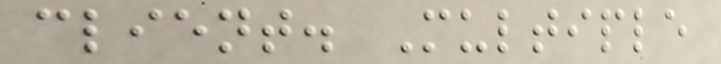client. Multiple
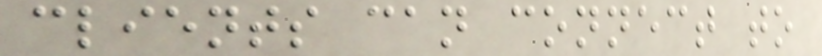clients can connect to
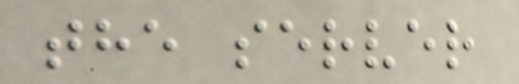the server
